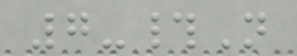7-#N
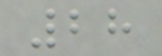28
